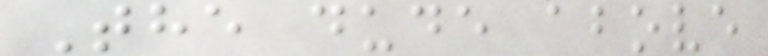The dude above
